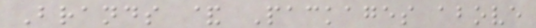Brands & Packages above
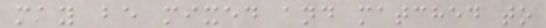may be mixed and matched to
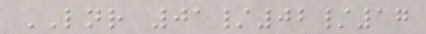LNR 01/02/17
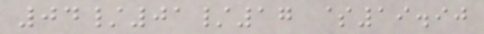04/01/17 $19.90
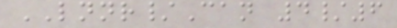LNNR/Can 4/6
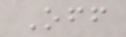Off
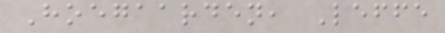Hoegaarden, Leffe
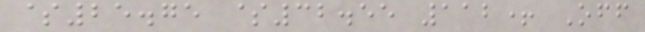$25.75 $32.55 112+ Off
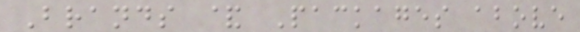Brands & Packages above
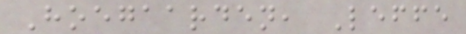Hoegaarden, Leffe
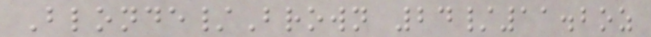Blonde/Brown 24/11.2oz
